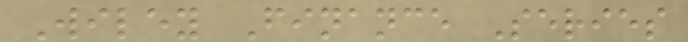Wiley Finance Series
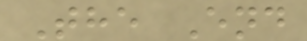The End
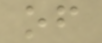of
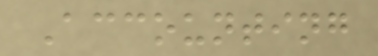Accounting
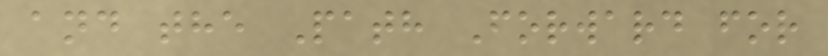and the Path Forward for
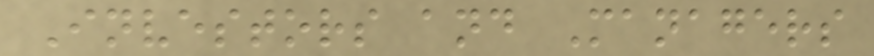Investors and Managers
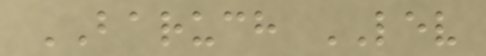BARUCH LEV
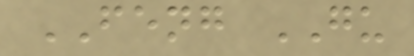FENG GU
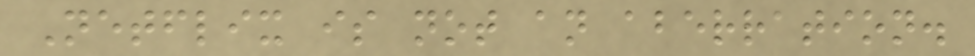Netflix is not an aberration.
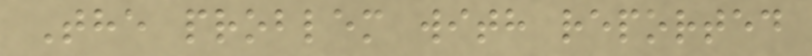The problem with reported
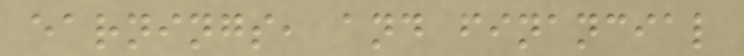earnings, and financial
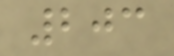203
